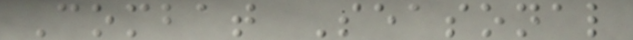Combat Seasonal
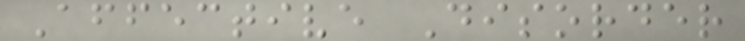Affective Disorder
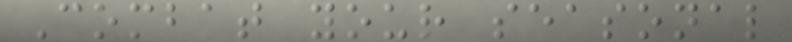Combat your seasonal
